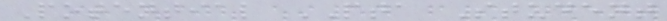Potential PTA Student
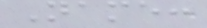Name:
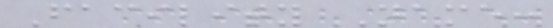Facility Name:
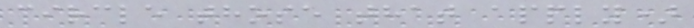circle those that apply)
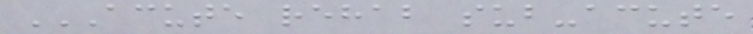ACUTE REHAB SUB-ACUTE
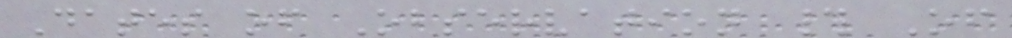Dates of Observation # Of
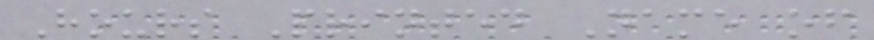Hours Printed Name of
